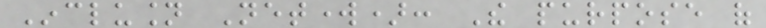Inclusion Network): The purpose of
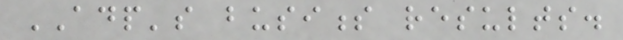ADP's business results.
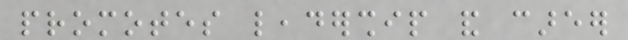promotes leadership and career
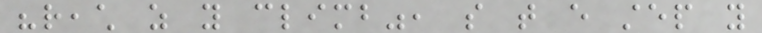"reach as you climb", so that every step you
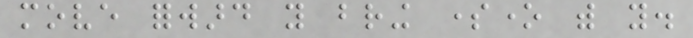move forward you bring someone with you.
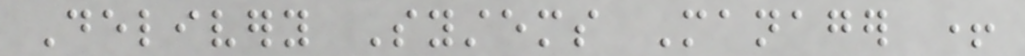Delivery Systems Manager +
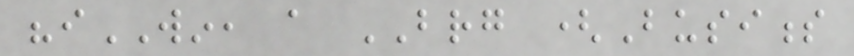"iWIN, a BRG (Business
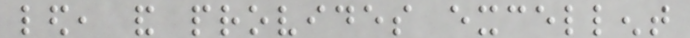led, and provides excellent
